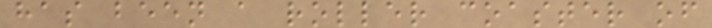has been a roller coaster of
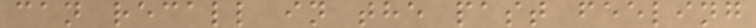can recall in the past feeling
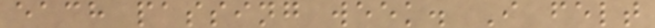each passing week. I felt
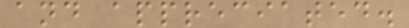and appreciated.
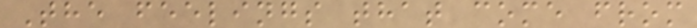The feelings that come from
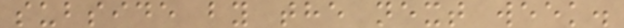subside by the next week.
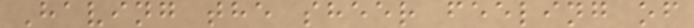Having the sheer feeling of
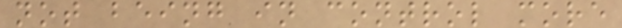not being in control more
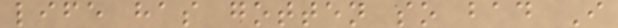life has gotten so bad I
